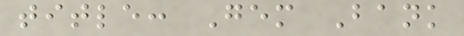title: Gem Bank
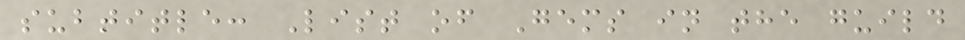subtitle: List of Gems in the guild
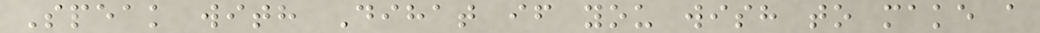Speak with Dihat if you wish to make a
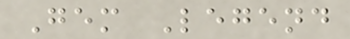Gem Legend
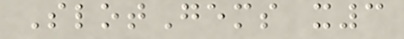SlotGems x3
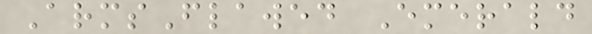ArmsFlawed Emerald
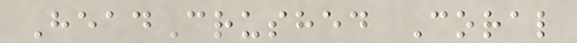HeadCrushed Coral
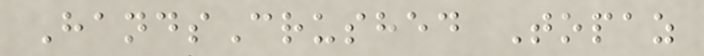HandsCrushed Topaz
